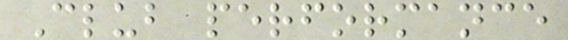Club performance
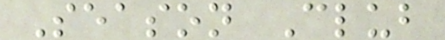Season Club
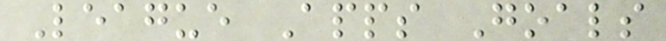League Apps Goals
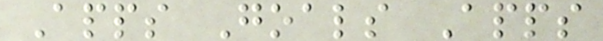Apps Goals Apps
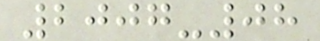2007-08
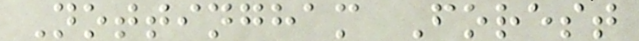Nottingham Forest
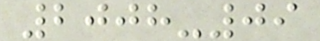2008-09
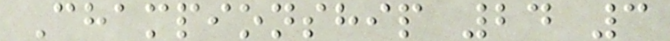Championship 24 3
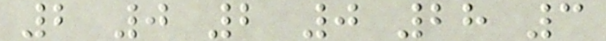2 0 2 0 28 3
